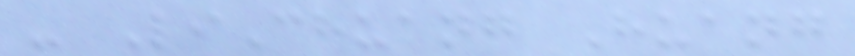- LiChuang Huang
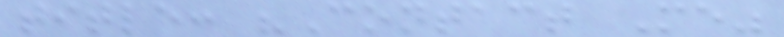title: "Contact Me"
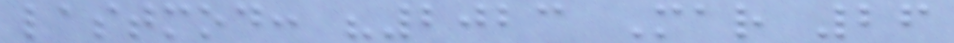lastmod: "2023 Mar 26
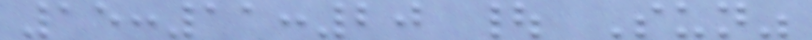15:11:20 | Sun"
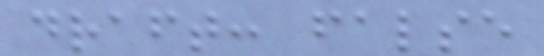draft: false
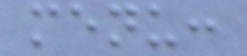menu:
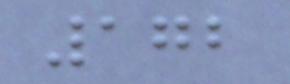172
